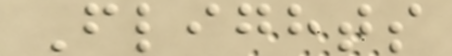Flights
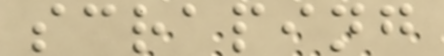scraping
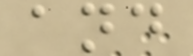and
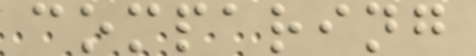comparing
